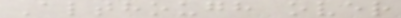Although over
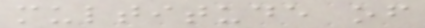multitude of
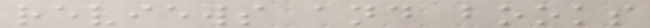reviews and books
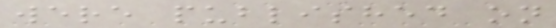were published on
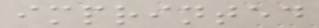imprinted
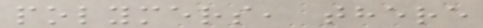polymers, there
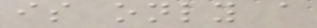is only a
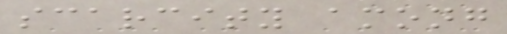scarcity among
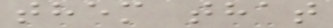them that
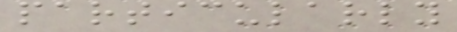particularly
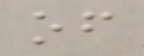of
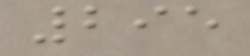295
